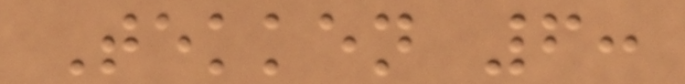Tekken 6:
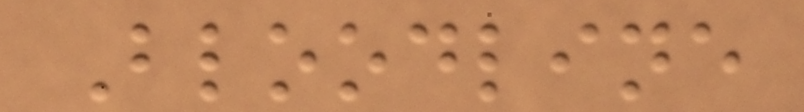Bloodline
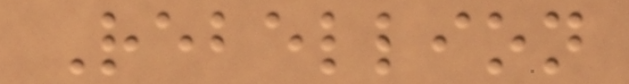Rebellion
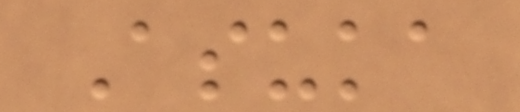Asuka
